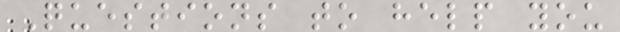Questions to help you
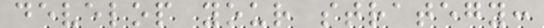develop your strategy:
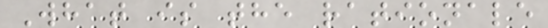What is the rationale
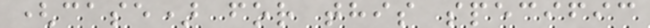(case) for this specific
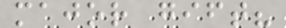major gift?
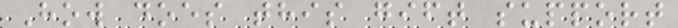How does this gift support
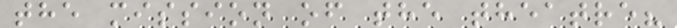the mission of the theatre?
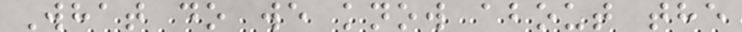What do we know about the
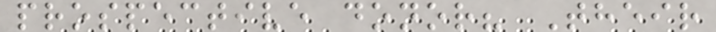prospective donor? Their
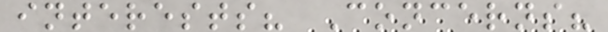interests? Concerns?
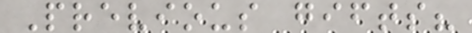Previous gifts?
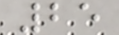25
